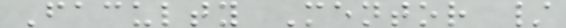Faculty Mentor /
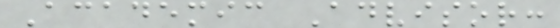Academic Advisor:
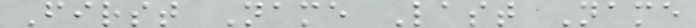First Name Last Name
